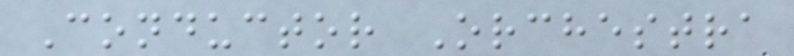Conductor Orchestra
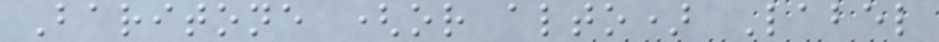Baritone (or alto) Label
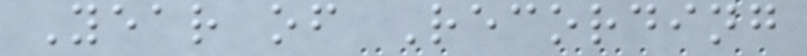Year of Recording
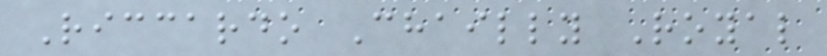Riccardo Chailly Royal
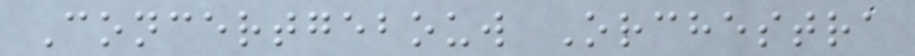Concertgebouw Orchestra
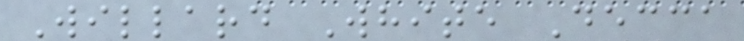Willard White Decca
